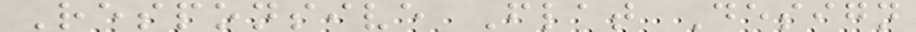Responsive Flat Design
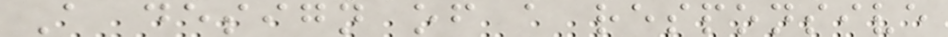A design of a responsive
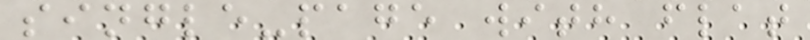single-page with flat
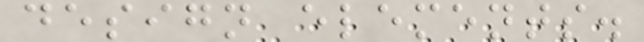design elements.
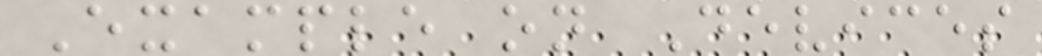Example on Devices
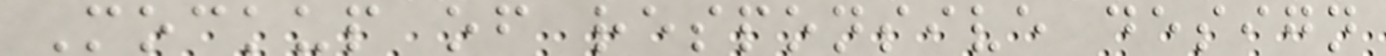Mockup of responsive design
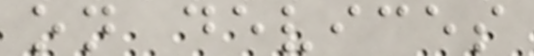on devices
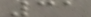31
